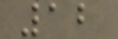12
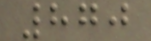870
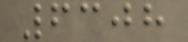6308
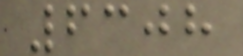6308
